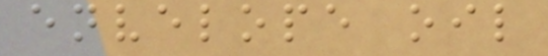envelope oil
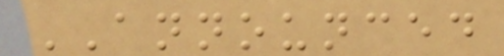ANNOUNCED
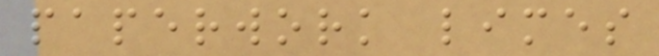paperwork limes
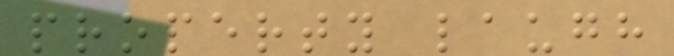property laugh
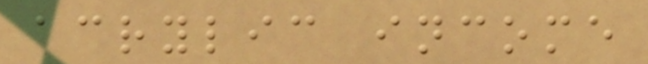acrylic income
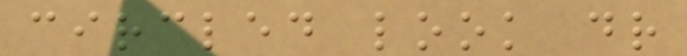circled look dr
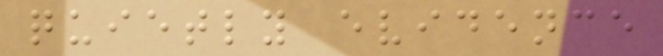quietly evidence
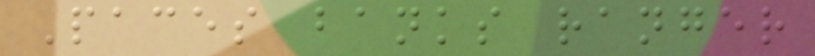Paces banks ranger
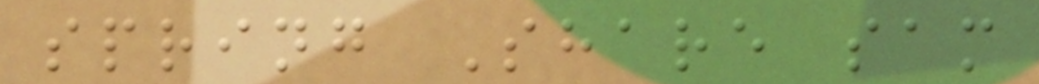spring Share sam
